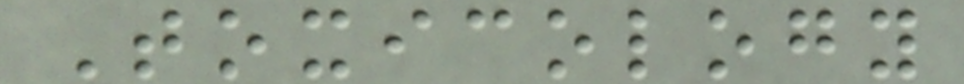Toxicology
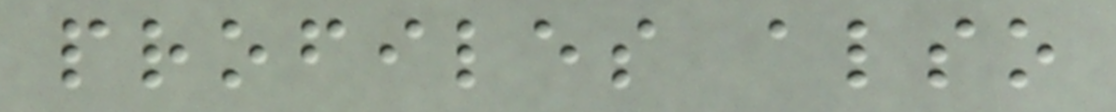profiles also
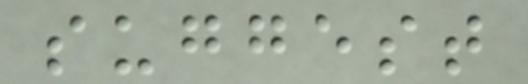suggest
